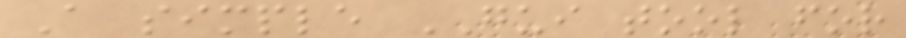A simple GUI tool for
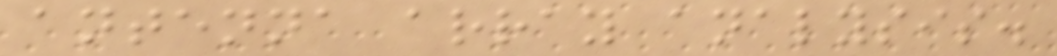antenna array analysis.
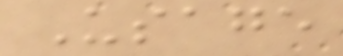Usage
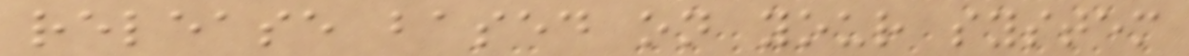release based on your system
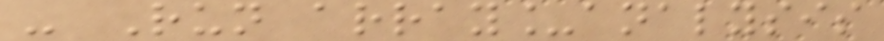- Run array_analysis
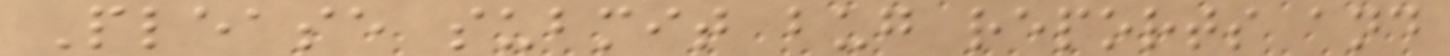Please submit bug reports and
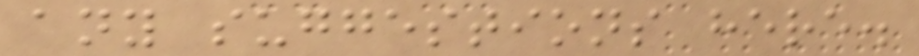any suggestions here.
